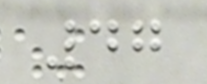47
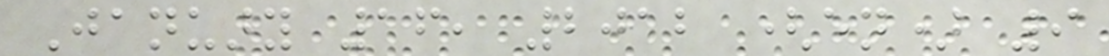January 16, 2012 (en) 9
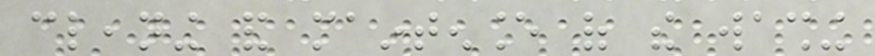cleaning and maintenance of the washing
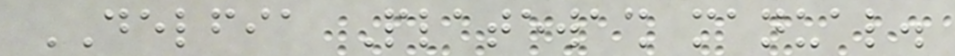DELFIA Platewash manual.
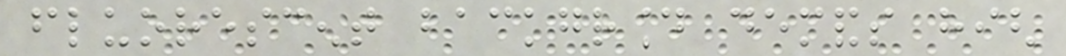fluorescent background demands high
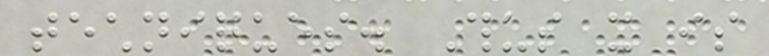techniques. Thus it is
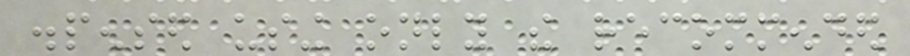dispensed using only the recommended
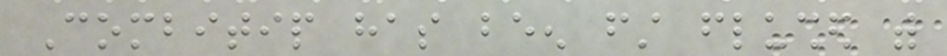Combitip has been first flushed with
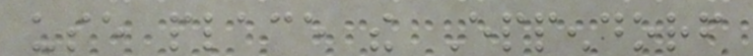use place the Eppendorf
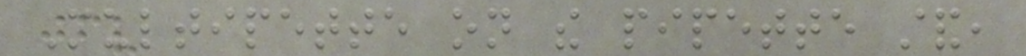Multipette on the pipette stand,
